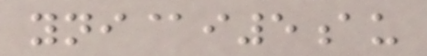yni@i5au
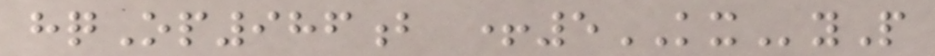hqOp986b +5KXyP
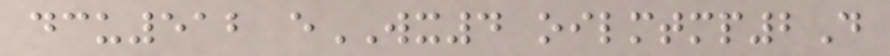dcu512 eWX4 oilmtmp2D
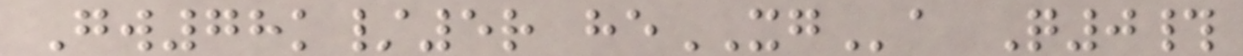Gw78k/5r heXGa Q0#
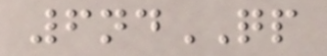6ndQP
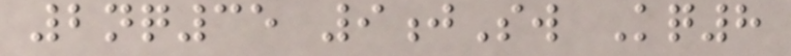2nq35 9jSw Kq8
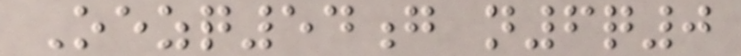Oezq54g n6q0
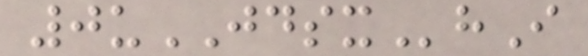0uJDSXhI
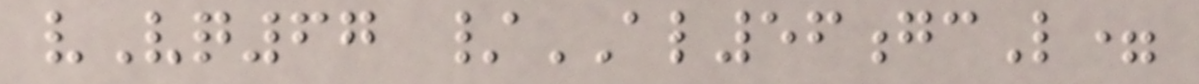vVq67 /AL56gcL=
